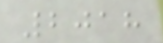2018
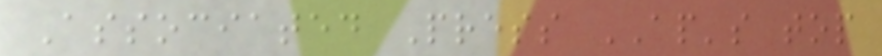Associated Press AP's top
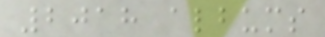2018 albums
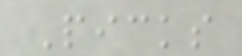Picks
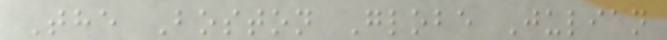The Boston Globe Julian
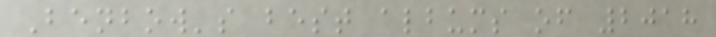Benbow's best albums of 2018
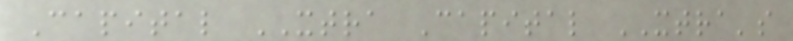Capital XTRA Capital XTRA's
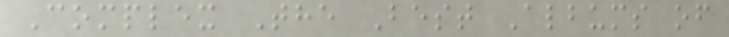Complex The Best Albums of
